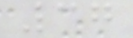37
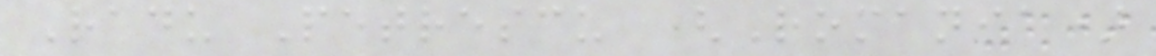Radu Petrescu (Romania)
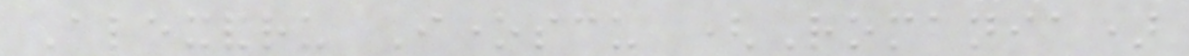Alexandru Ionescu (Romania)
